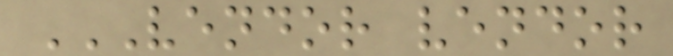VENDOR VENDOR
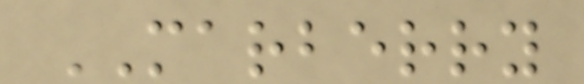MARBERRY
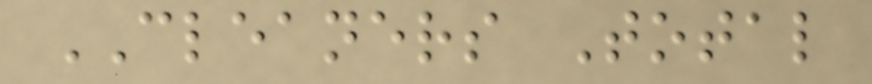CLEANERS Total
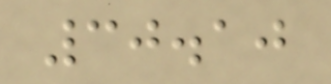30.10
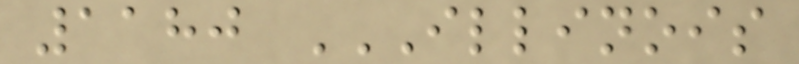1180 ILLINOIS
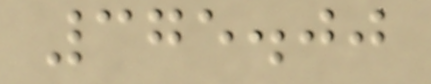375.00
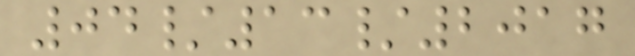04/13/2017
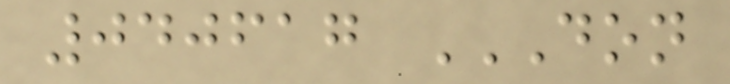040617 DON
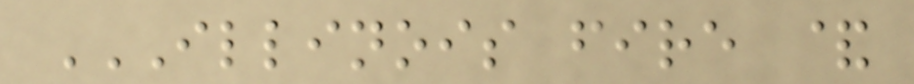ILLINOIS FIRE &
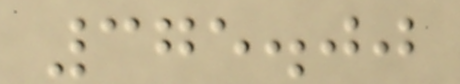375.00
